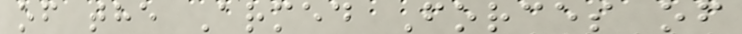of the Armed Forces of
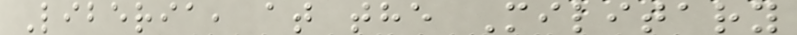Liberia, at the Military
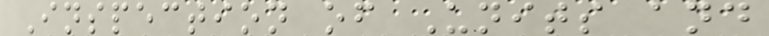Inspection of Units and
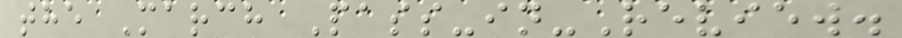the March Pass-in-Review.
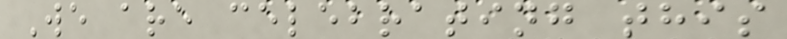We are celebrating this
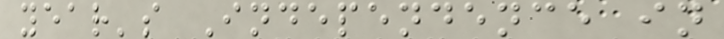year's Independence in
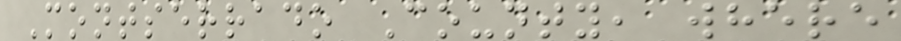Montserrado County, where
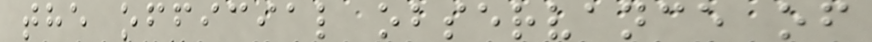the official observance of
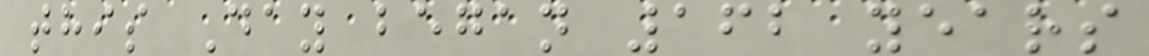this Day began 162 years
